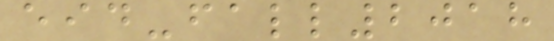eid-fall2018
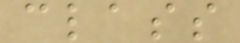class
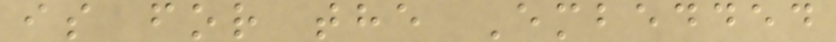is for the Embedded
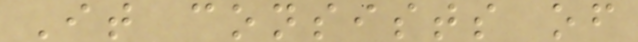It consists of
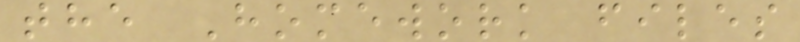the Homework files
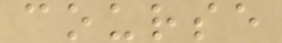course
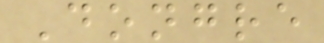Dongre
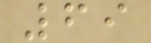69
